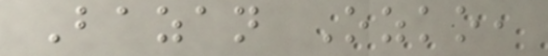Bazan Ozko,
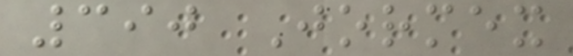390 Jormex
